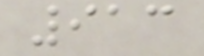913
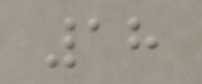18
